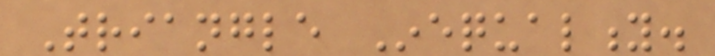Triangle Inequality.
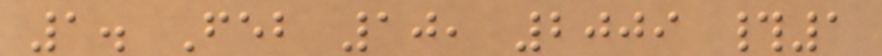1. Feb 10, 2009 #1
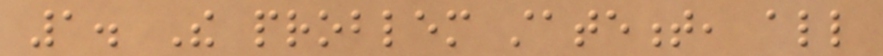1. The problem statement, all
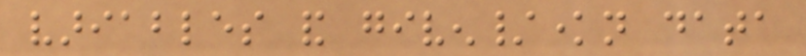variables and given/known data
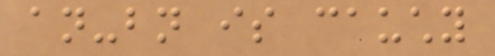an-bn is cauchy
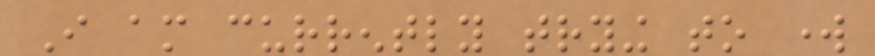I am currently trying to work
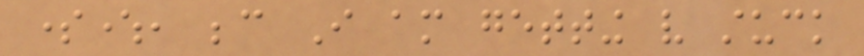somewhere, because I am getting very stuck
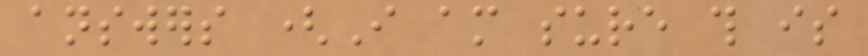answers (I am sure this is
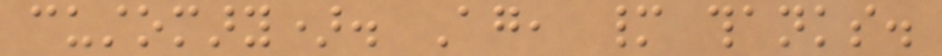customary). Again, many thanks.
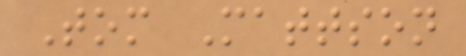Tom Mattson
